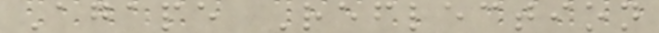Agape Reflection
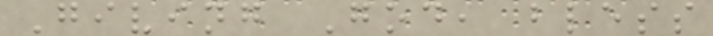Giving God, bless
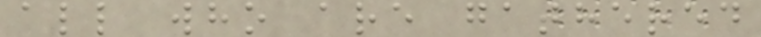all who are gathered
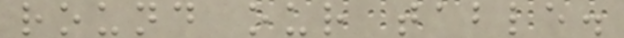round our table.
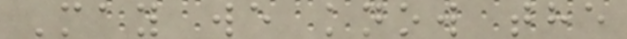May we know the
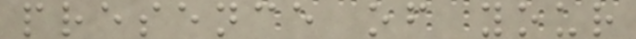presence of your
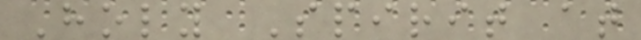Holy Spirit at
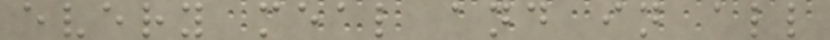every meal and in all
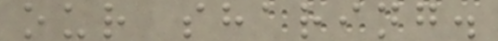our sharing.
